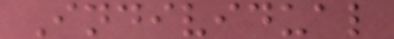Individual
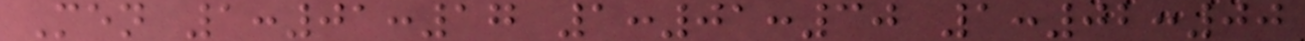Men 1:01:17 1:01:30 1:02:00
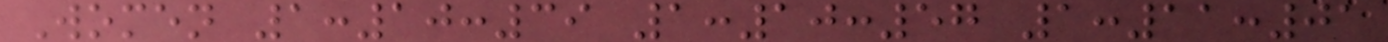Women 1:10:39 1:10:57 1:11:01
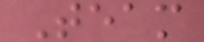Team
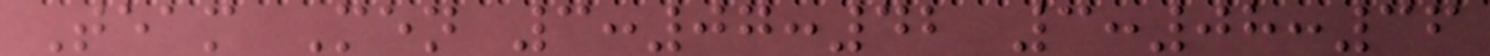Team Men 3:07:42 3:08:36
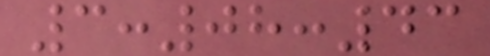3:08:43
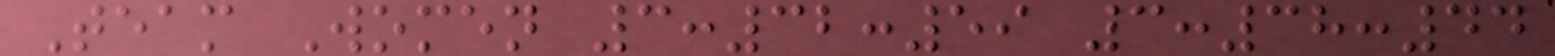Team Women 3:32:59 3:38:44
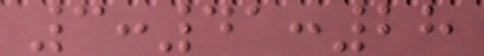3:41:28
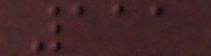111
